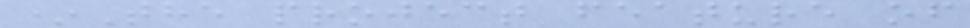*The project feature of
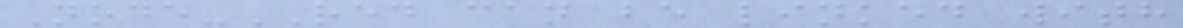Node-RED can be linked with
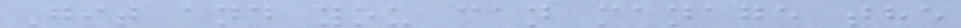Git and you can manage the
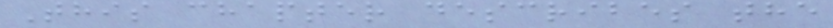This chapter describes the
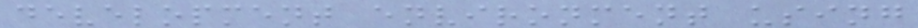development environment using
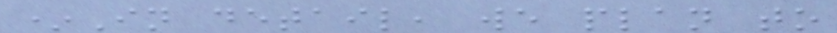*In detail, we plan to
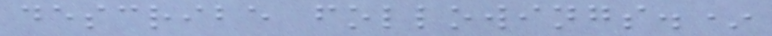describe followings.*
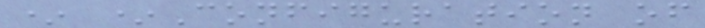* *Configuration of
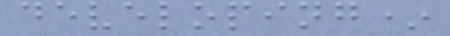developing*
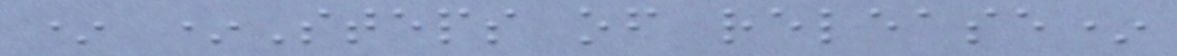* *Steps of release*
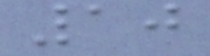10
